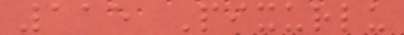115 Pixurlu
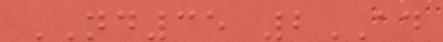ND35 2AD
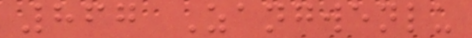867 Zangwenlu
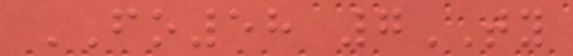FO58 7TY
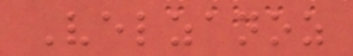Velzanoz
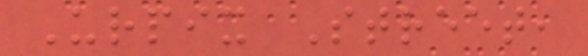Urpix Street,
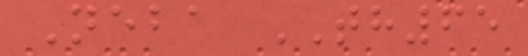Neba TH65
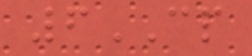6CP
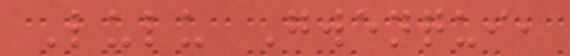Lulu Gwenqui,
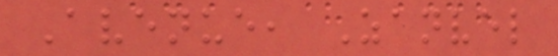Avenue, Zanvel
